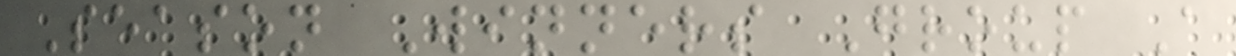Season Winners Group A
